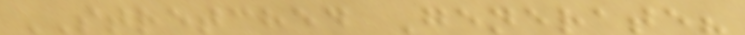STRETCHED Generate?
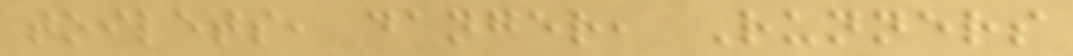toilets, danger, Runners
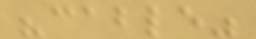"cable"
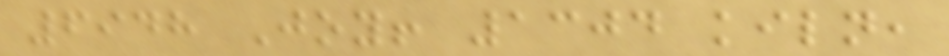6948 Joy! 1304 kiln,
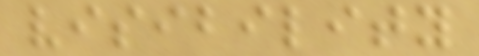visibility
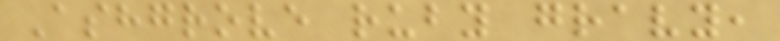Ashgrove ruby gravy,
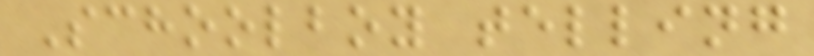Schoolboy telling
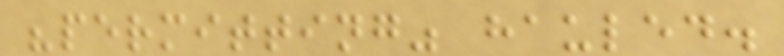"permitting" hauled.
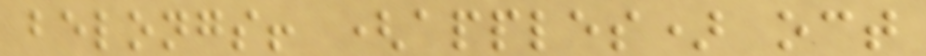belongs! (apples) oct
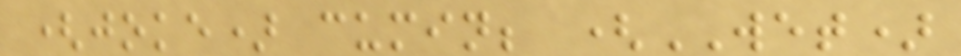(joke) cumin; (WET)
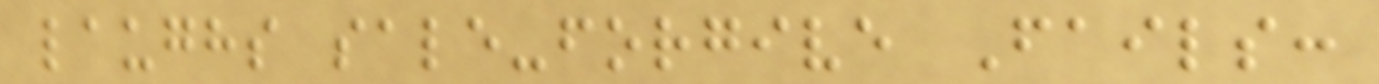laughs sale-forgive Fails:
